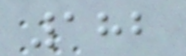182
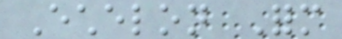Echelon Form
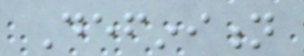Definition
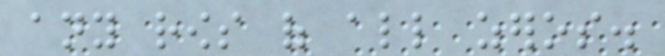any rows of all zeros.
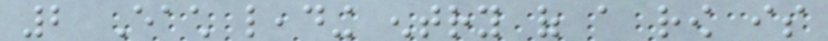2 Each leading entry of a row is
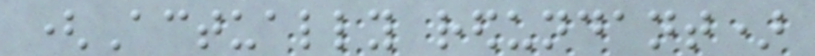(Actually redundant)
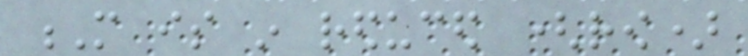M is in reduced (row)
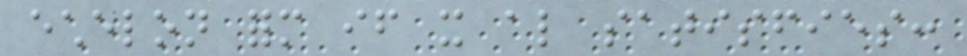echelon form if it also satisfies:
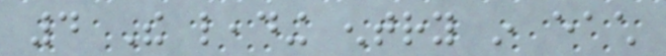4 The leading entry in each
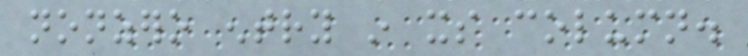nonzero entry in its column.
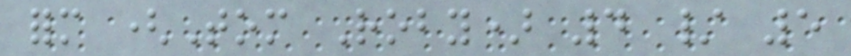form (Tom Roby) 4 / 5
